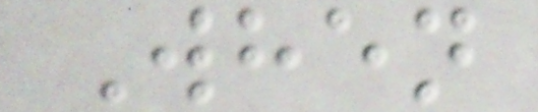When
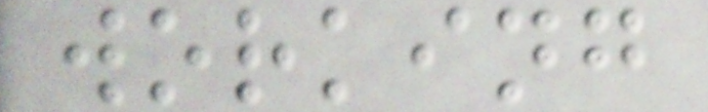working
